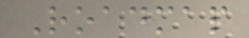Roadmap
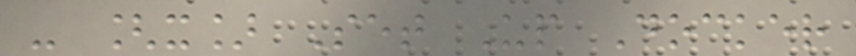- [x] Set Up Docker
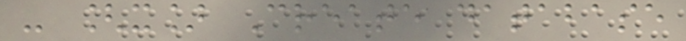- [x] Create database
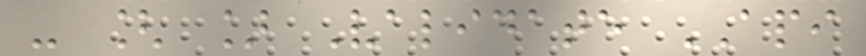- [ ] Validate API
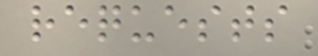requests
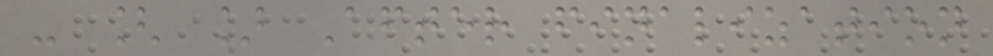- [ ] After finalization
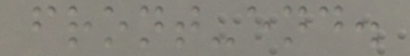front-end.
